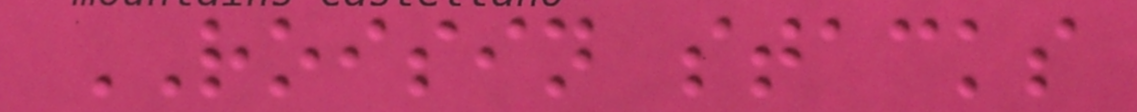ROISIN stacks
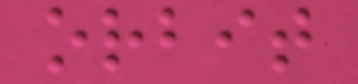orbit
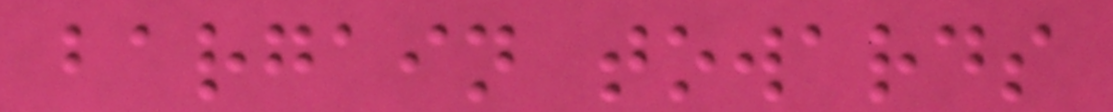bargain towards
